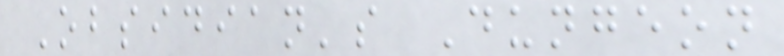Obsidian's Dungeon
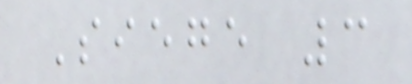Siege 3
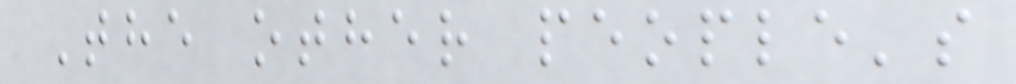The other people's
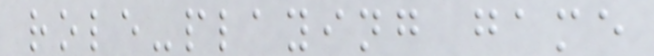role-playing game
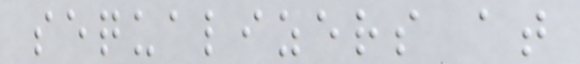sequalizers at
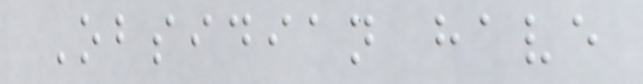Obsidian have
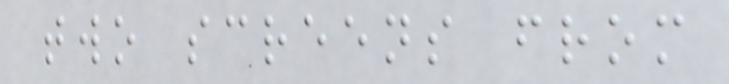two screens from
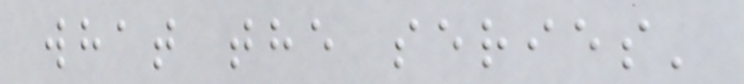what the series'
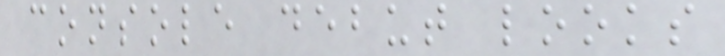console debut looks
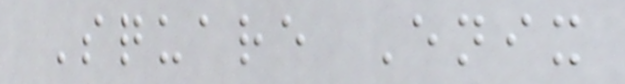Square Enix
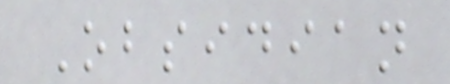Obsidian
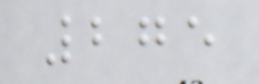275
